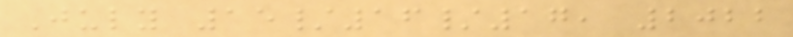July 15/16/17, 2022
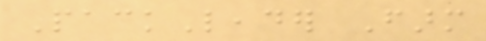PackLeader Farm
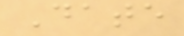Date
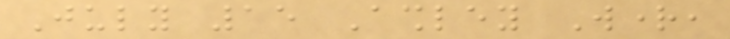July 15 Ashley Wright,
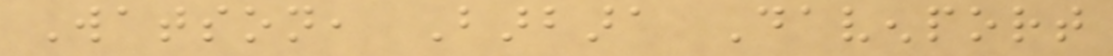Watson, Barbara Davenport
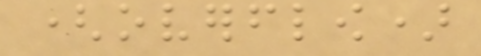(overflow)
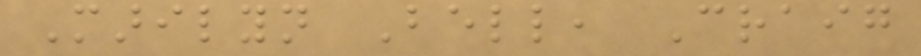Marilyn Bell, Craig
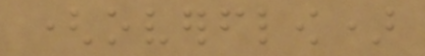(overflow)
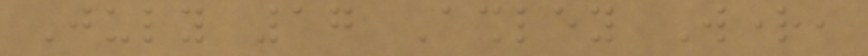July 17 Ashley Wright,
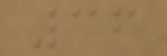36
